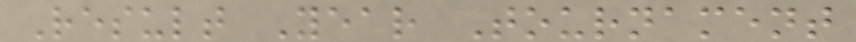Result Year Tournament
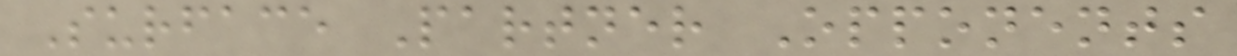Surface Partner Opponents
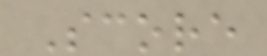Score
